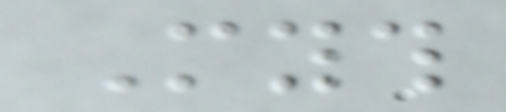Myth
